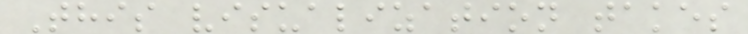This visualization takes
